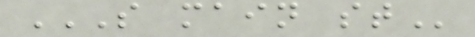S MAIN ST
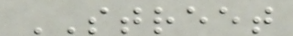STREET
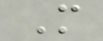M
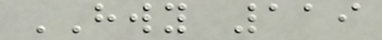HWY 119
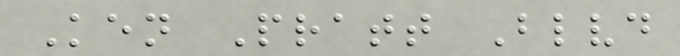Ken Pratt Blvd
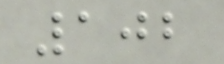102
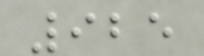925
